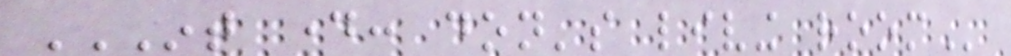INT DAY: DON'S LIVING ROOM
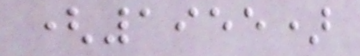(1955)
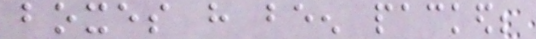boxes have been packed;
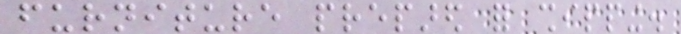furniture prepared for shipping.
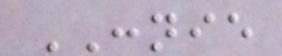CONNIE
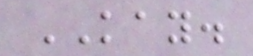KAY.
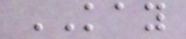KAY
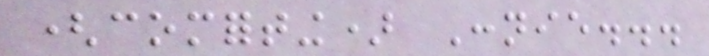(comforting) Connie...
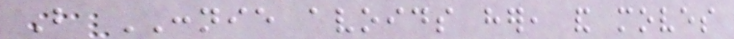But CONNIE avoids her, and moves
